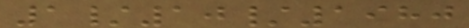1/10/1980
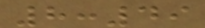8:49
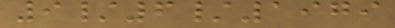9/6/1979
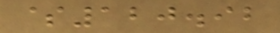$120.92
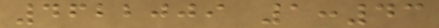4622009 1:43
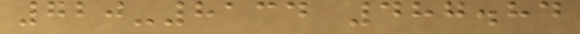720-8134 487.84
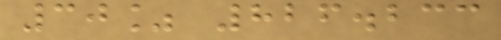30% 826.233
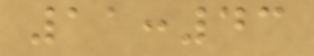11:43
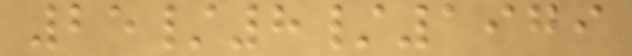25/8/1979
